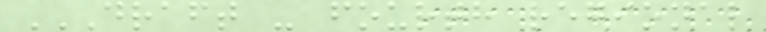DRAFT - FOURTH REGIONAL
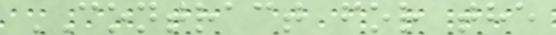CONTRACT for the
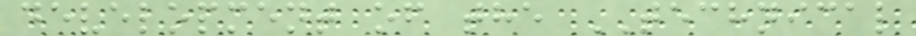development of the TECHNICAL
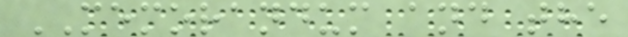MEMORANDUM and the
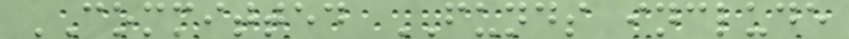COMMITTED FUNDS include
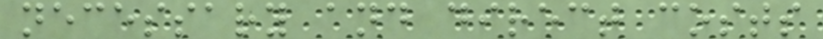necessary and direct costs
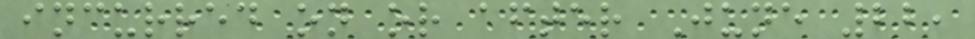incurred on or after June 22,
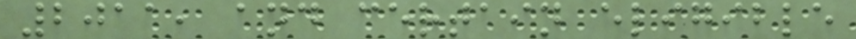2011, and certain eligible
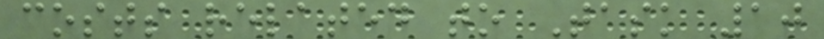costs related to Task 10
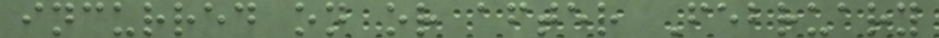incurred on or after February
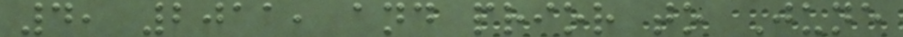4, 2011, and prior to June
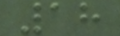18
